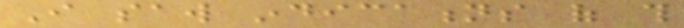I saw indications of this
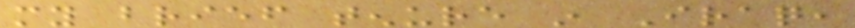my brief tenure in Iraq,
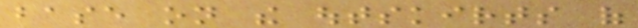base on the outskirts of
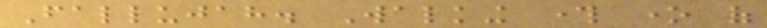Fallujah. Walking through one of
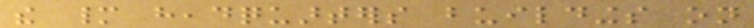the many headquarters buildings on
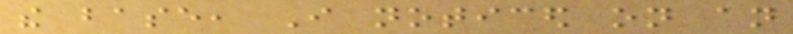the base, I noticed on an
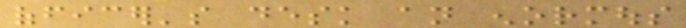officer's desk an enormous
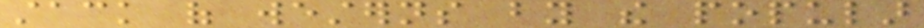stack of westerns by the popular
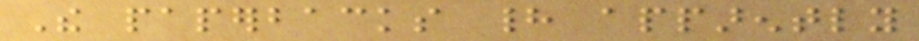The paperbacks had apparently
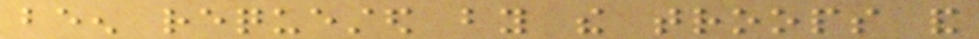been requested by the troops and
